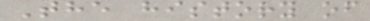The history of
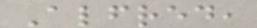Alfred,
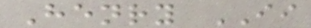Henry II
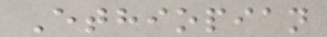Ethiopian
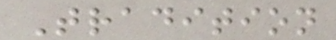Tradition
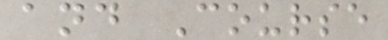and Course
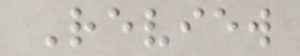Review
